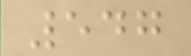547
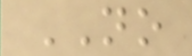NO
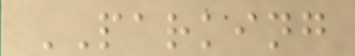PARKING
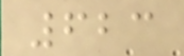623
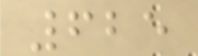625
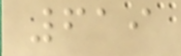619
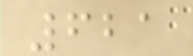621
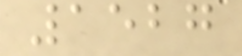1527
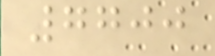7700
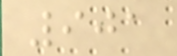901
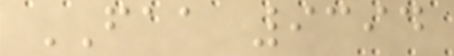FAA 9394
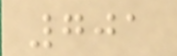701
